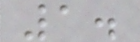1.
